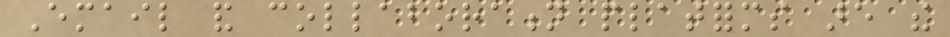Email and collaboration platforms are the
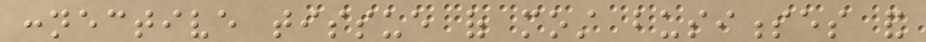connective tissue of most businesses and
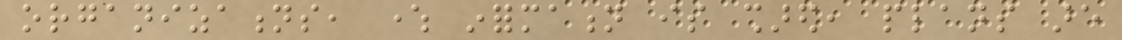organizations, where information is shared, plans are
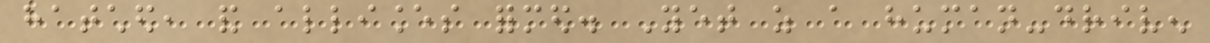hatched, and alliances formed. Yet as a human-driven
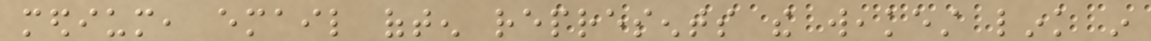medium, email often represents the weakest link in
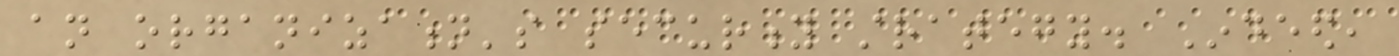an organization's security strategy. Indeed,
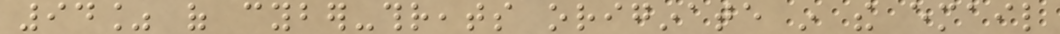94% of cyber-threats originate in the email
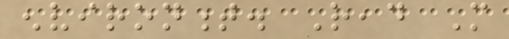environment. Read More
